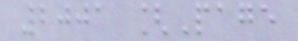2001 [Page
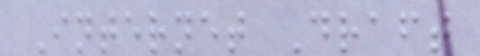Internet Draft
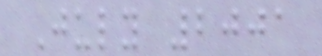July 2001
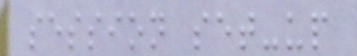session set-up
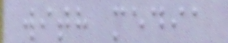with media
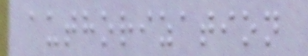authorization
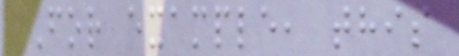For example, this
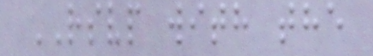RSVP with the
